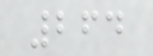264
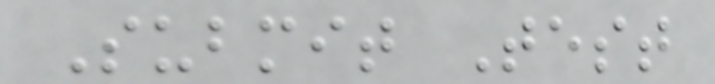Submit Test
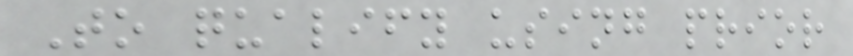To qualify using prior
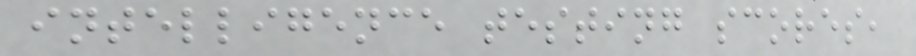intelligence testing scores,
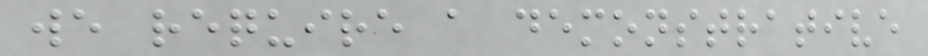we require a demonstrative
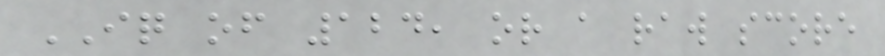IQ of 124, or a raw score
